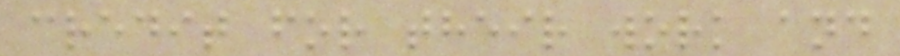credit for their work and
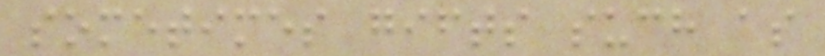sometimes gifts such as
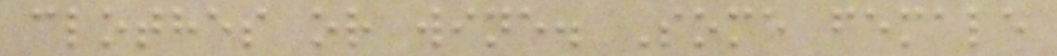clothes or wine. Some female
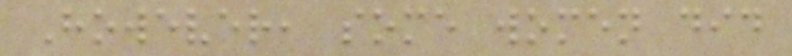However, some women did
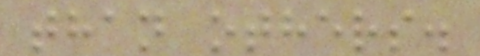than others.
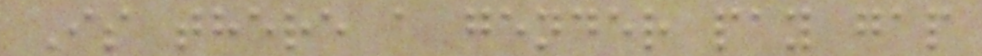Is there a gender pay gap
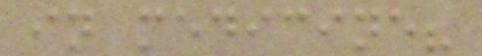in medicine?
